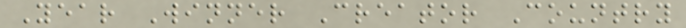Year Winner Creator Country
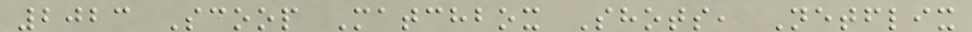2023 Scoop Matchbox Shots, Netflix
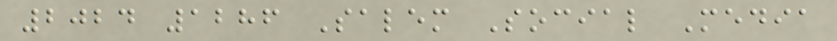2024 1286 Salem Social Media
